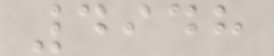4948
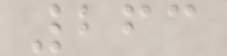263
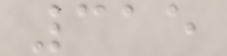315
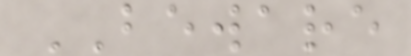BEWARE
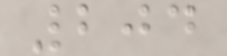204
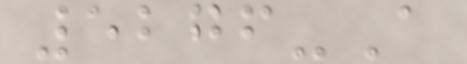5276-A
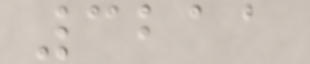3211
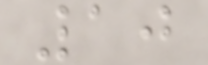10
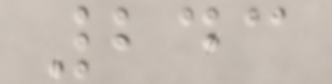243
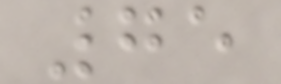75
